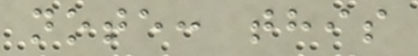note: this
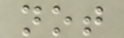not
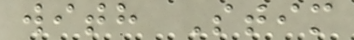with Stim
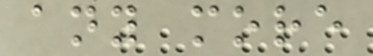any more
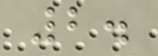2.
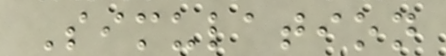Simulation
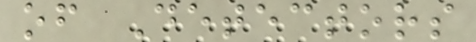of Detectors
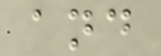and
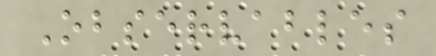Observables
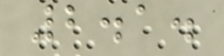2.1.
